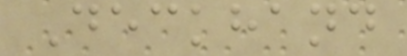Deckhand
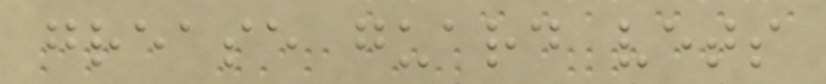grease guard vets
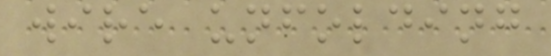wire unfolding
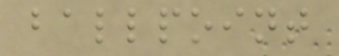ballpoint
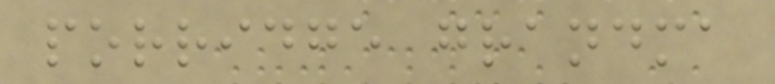porridge grandma
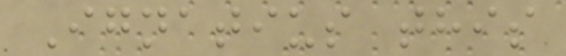Ignatius this
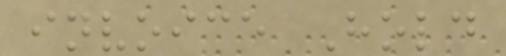invoice Hold
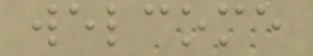welcome
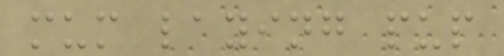mum laying pup
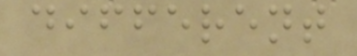different
